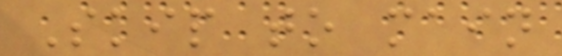Skip to main
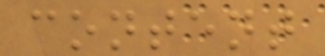content
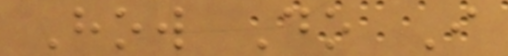How Do I
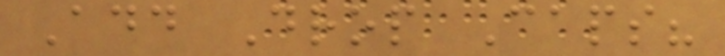Add Drop Caps?
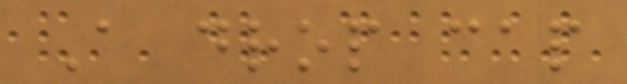A drop cap
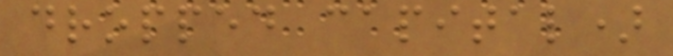dropped capital)
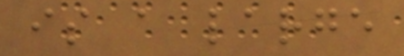is a large
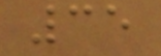35
